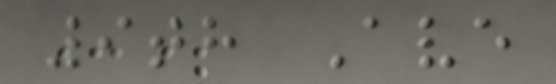9th Ave
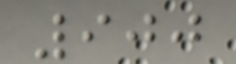900
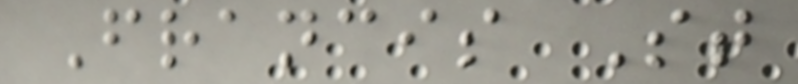Francis St
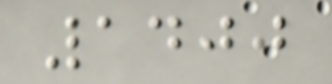1400
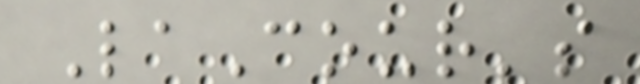LaCour's
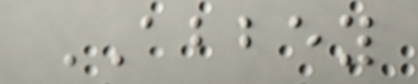ABBEY
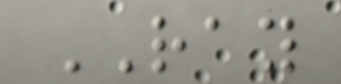RAY
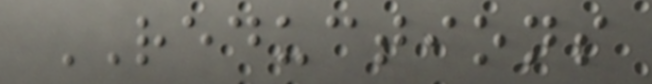REDUCTIONS
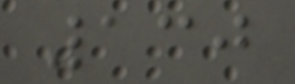130
